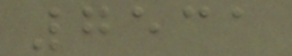7531
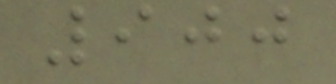900
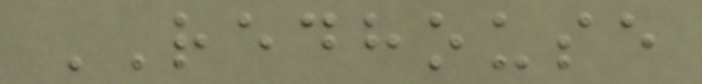REDHOUSE
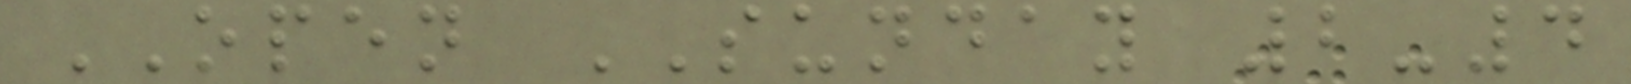OPEN SUNDAY 2-4
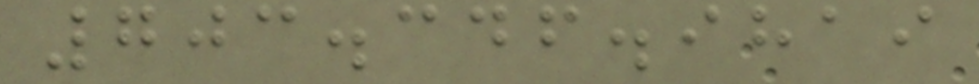703.346.9819
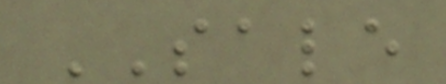SALE
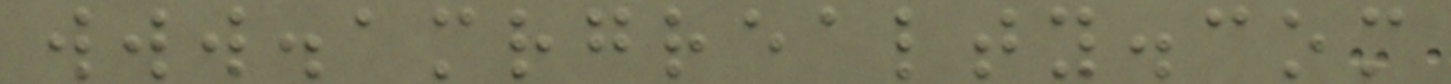www.amrgrealty.com
